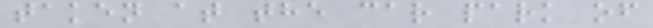taken at the car park of
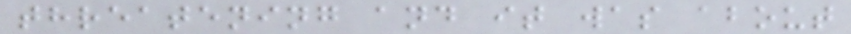threatening and it was about
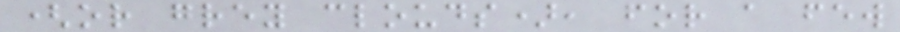(or grey clouds), for a few
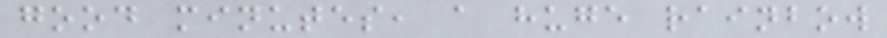good minutes, a huge rainbow
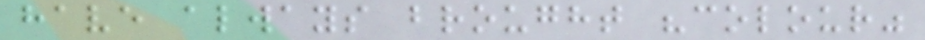have always brought "colour"
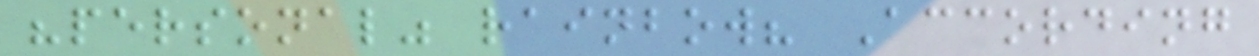"personal" rainbow? According
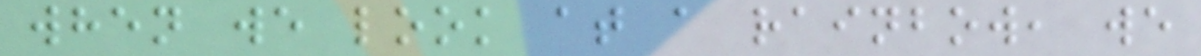when we look at a rainbow, we
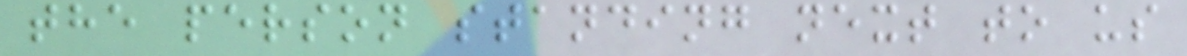the person standing next to us
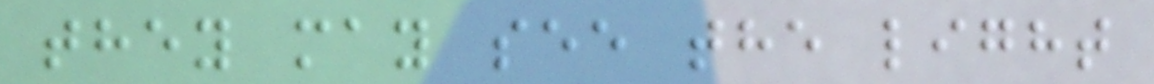they may see the light
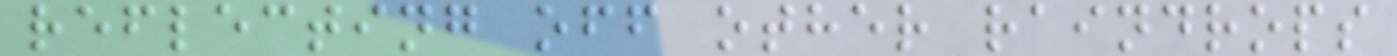reflecting off other raindrops
